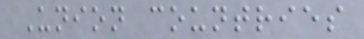Union countries
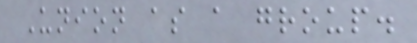Union as a group.
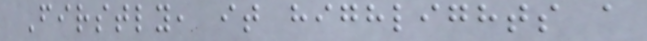Firstly, it highlights a
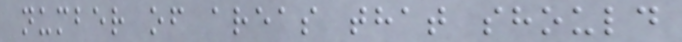number of areas that should
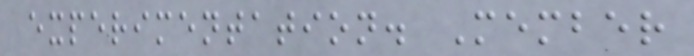experimentation. Member
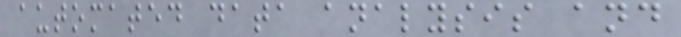automated data analysis and
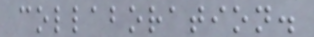collaboration.
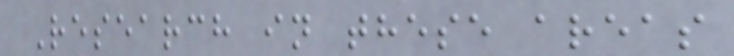Research in these areas
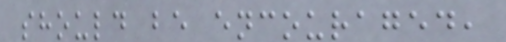should be encouraged,
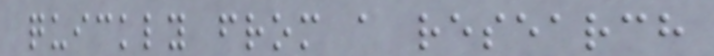quickly from a research
